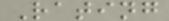Rating
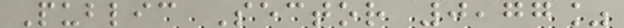Public Sector 0,77%
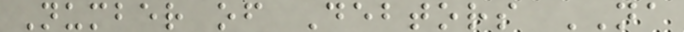Number of Debtors NA
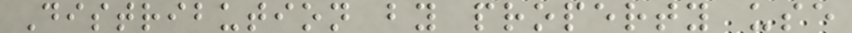Distribution by property use
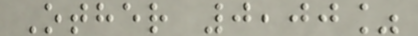Other 0,00%
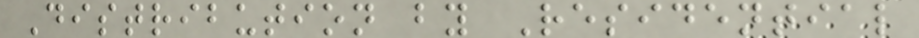Distribution by Residential
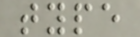type
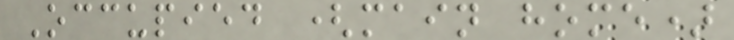Occupied (main home)
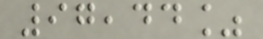97,44%
